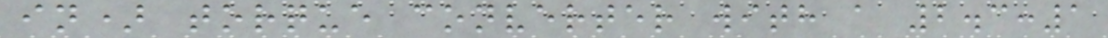in) torque converter with a 2.3:1
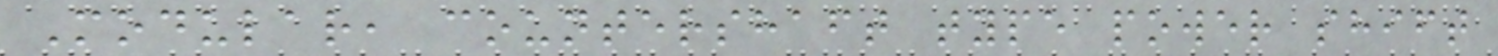Modular, countershaft type power shift
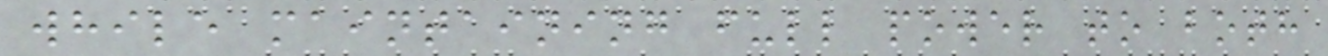while maintaining full power to both
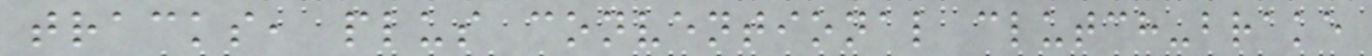tracks, plus conventional clutch-brake
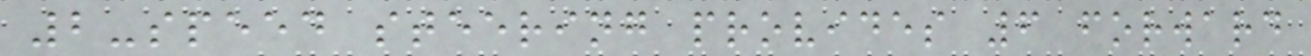2-speed steering provides 6 forward
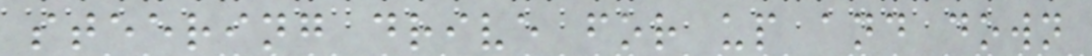steering drive for up and down
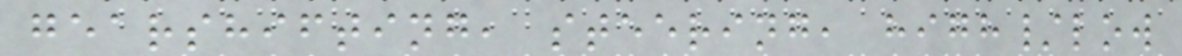gearshifting, steering, high/low
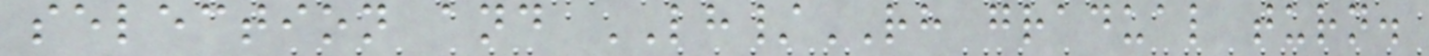selection and LH/RH gradual turn.
